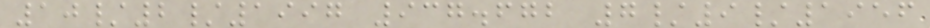10/2/1997 937.672 7/9/1956
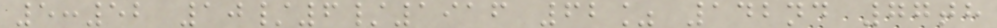5:52 10/6/1916 62% 142nd 77th
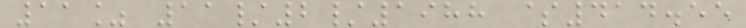11% 11/2/1988 $414.55
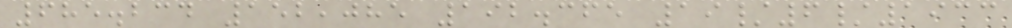685.234 152,085 192.365 19/6/1933
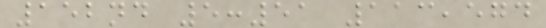152nd 5:51 113,574
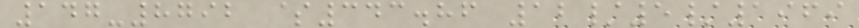147-8792 $343.86 12/5/1969
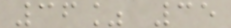36% 35
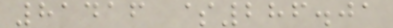81416 $286.01
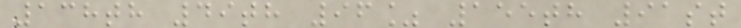138th 49th 96% 155th 91st
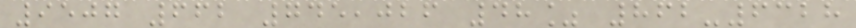9507 662 745,026 48% 862-6328
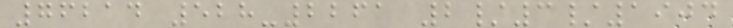76214 528-2261 2/3/1904
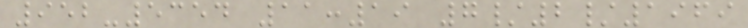952-5354 11:19 7/2/1969
